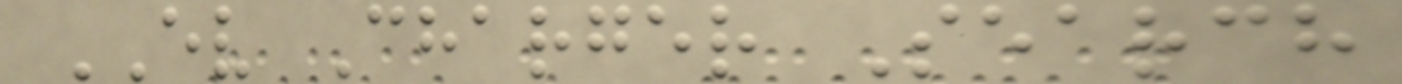EV Charger Search
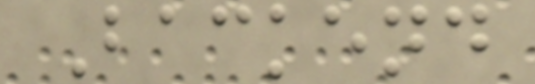Backend
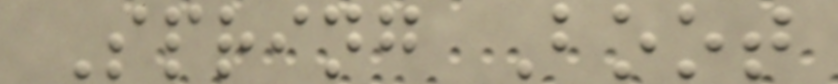Spring Boot
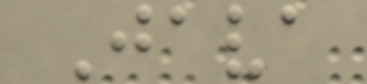Java
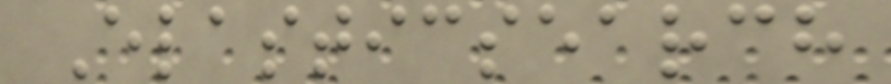Elasticsearch
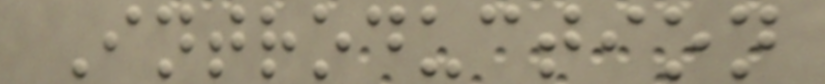Introduction
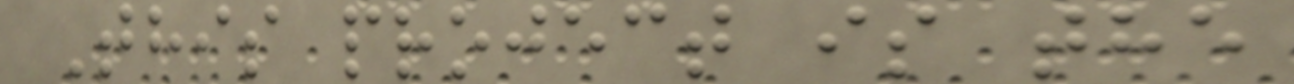This project is the
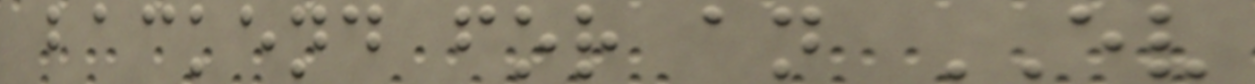backend for an EV
